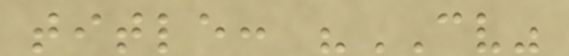title: "CV"
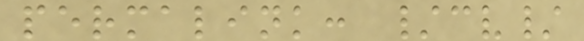permalink: /cv/
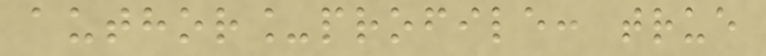author_profile: true
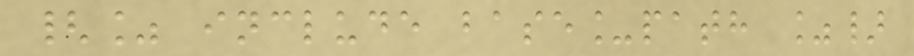{% include base_path %}
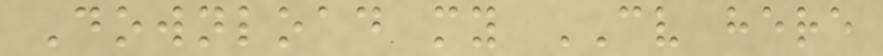Download my CV here
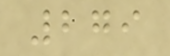279
